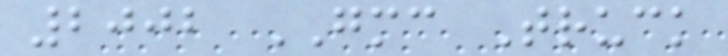2002 GMC Truck
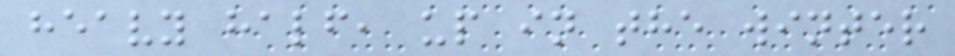heavy half, up in the winter
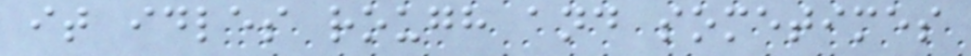it idles rough and sometimes
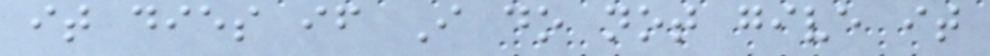it dies if I do not give it
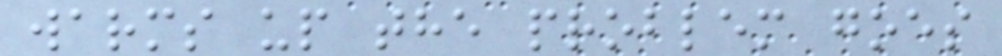warms up the problem goes
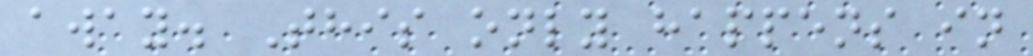away. This only happens in
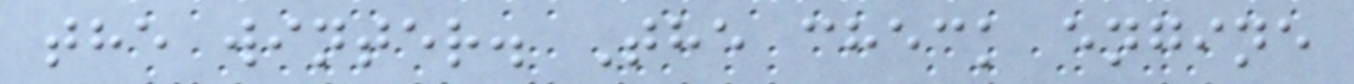the winter. The check engine
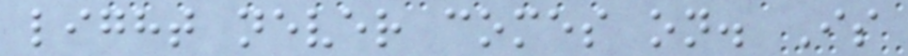light never comes on. Is
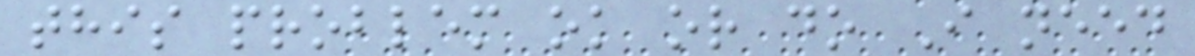this problem ok or do I need
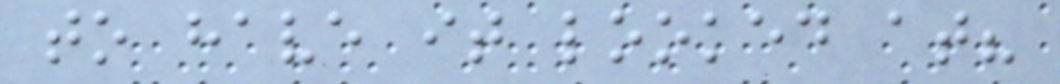to have it looked at?
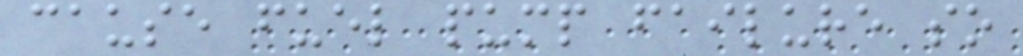cause fuel pump failure so
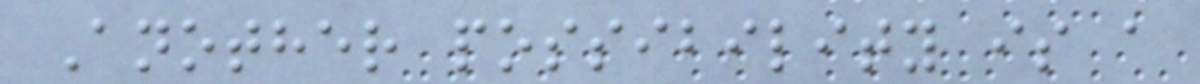Another possibility is a
